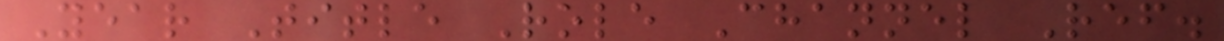Year Title Role Channel Ref.
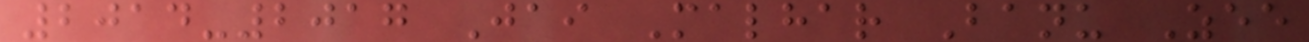2014-2017 Jai Malhar Banu Zee
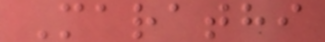Marathi
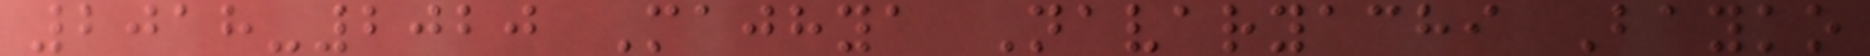2018-2020 Majhya Navaryachi Bayko
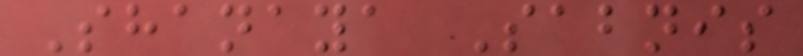Shanaya Sabnis
